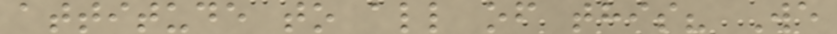attitude to all of this? We
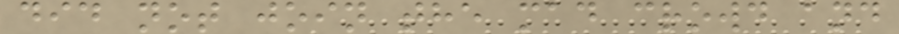did not join the mad crowd and
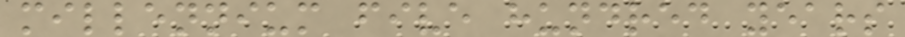millennium five hundred years
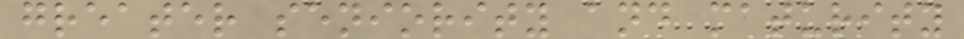greater seniority and maturity
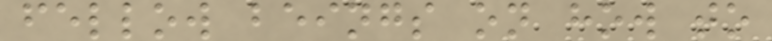fellow beings on how to
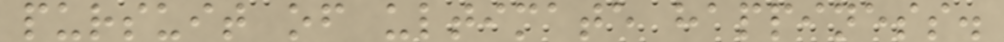pursuit of ultimate happiness.
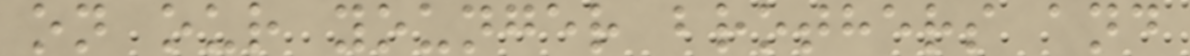on our younger brothers and
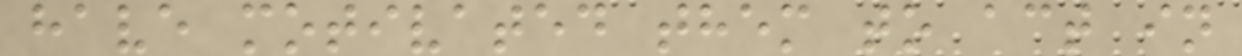have motivated them to act in
